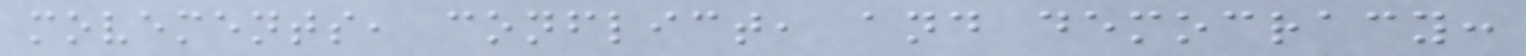movements, conflict, and democracy:
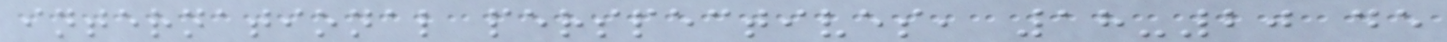international perspectives, 18-20 de
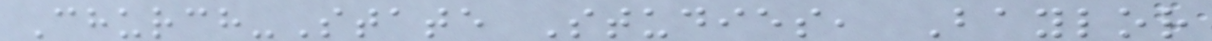Church-State Studies, Baylor
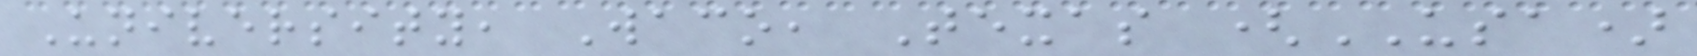University, Waco, Texas (USA)
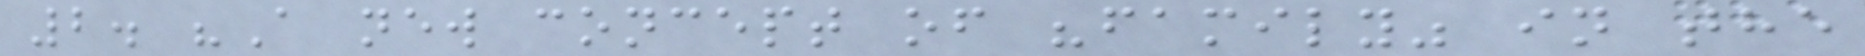2. "A new concept of "family" in the
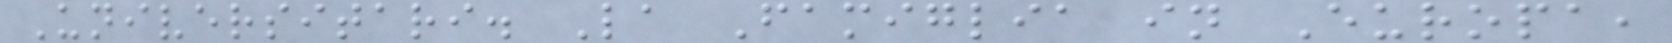Universitari. La Famiglia in Europa,
